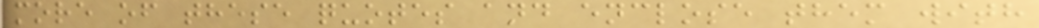more of these quotes and enclose them with
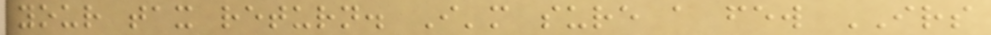your tax return. I'm sure a few IRS
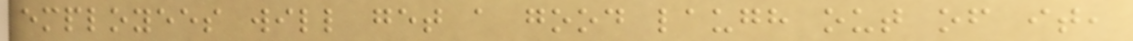employees will get a good laugh out of it,
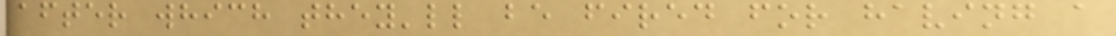after which they'll be fired for having a
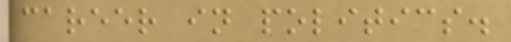career in politics.
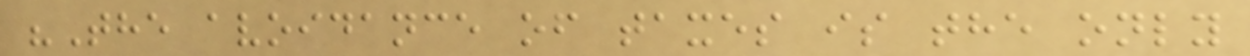"The avoidance of taxes is the only
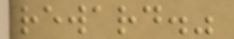reward."
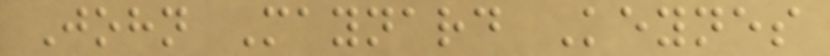John Maynard Keynes
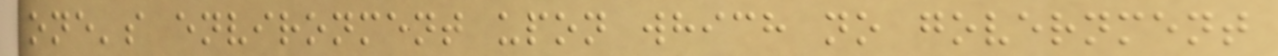one's environment upon which no government
